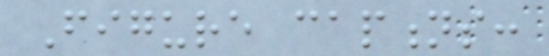Figure captions:
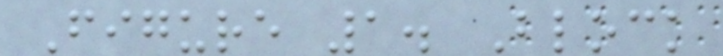Figure 1. Block
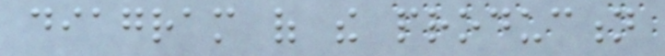diagram of the production
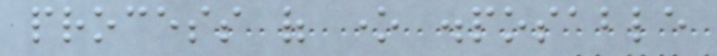process of one disposable
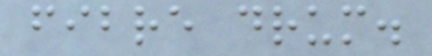fibre drum.
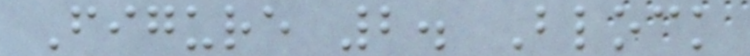Figure 2. Block
